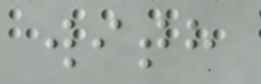with
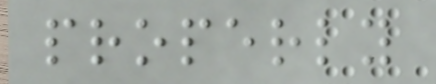properly
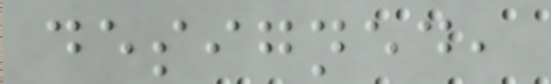designed,
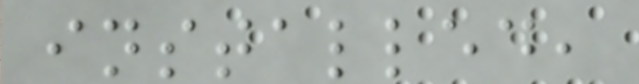installed,
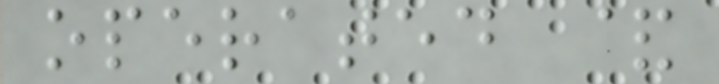operated &
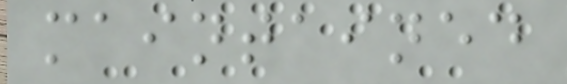maintained
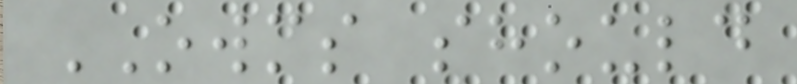OWMS should
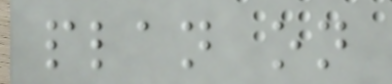plan on
